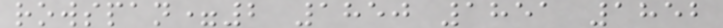rowspan=2 1850 1851 1852
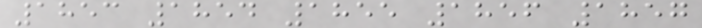1853 1854 1855 1856 1857
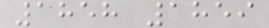1858 1859
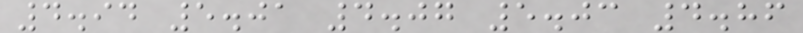4.94 5.01 4.07 5.03 4.86
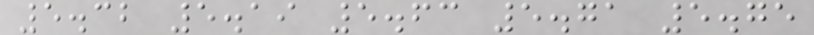5.32 5.19 5.63 5.71 5.75
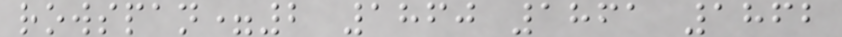rowspan=2 1860 1861 1862
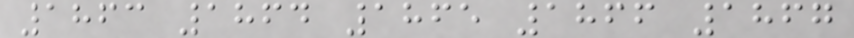1863 1864 1865 1866 1867
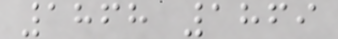1868 1869
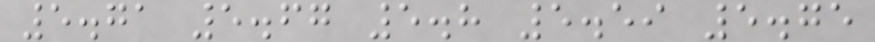5.71 5.67 5.8 5.59 5.75
